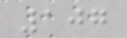107
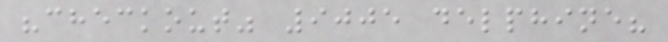"checkout" 9005 delphine?
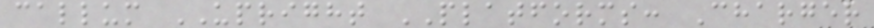callum UPRIGHT PLATFORMS: Charger
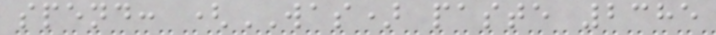spend: (WAS) paste 2385
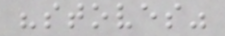"stoves"
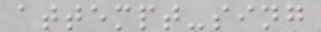attempt-sing
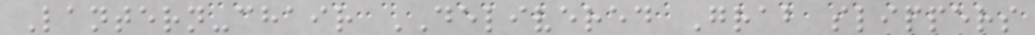Lantern-chair DELIVERED Grab slippers
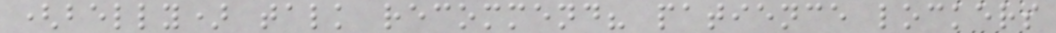(belly) talk recommend? patience lockers
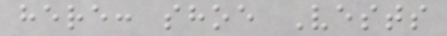here: shoe Vests
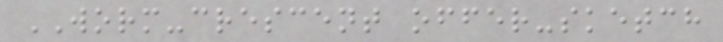WORM-crescent offer-sketch
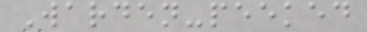Warden-peeked
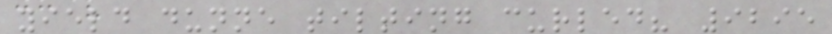yield dunne tilting curled? 9295
